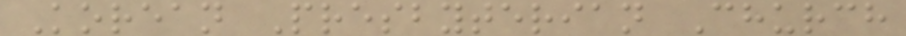Korean Presbyterian Church
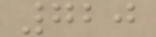720
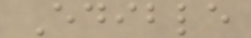Edible
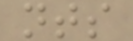nts
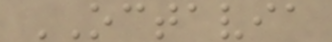OCTAVIA
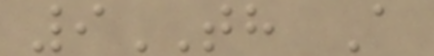9TH A
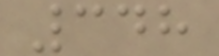348
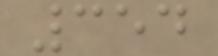354
